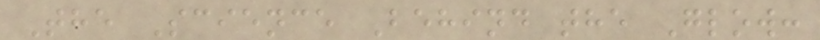The Science Behind the Glow:
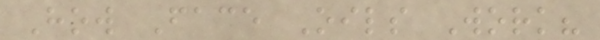How Face Oils Work?
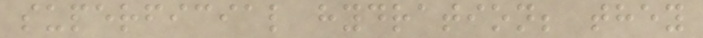superficial hydration; they
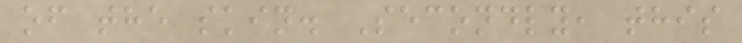of the skin. Secondly, this
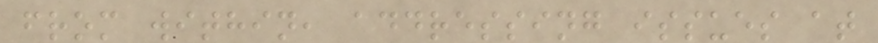from within, addressing issues at
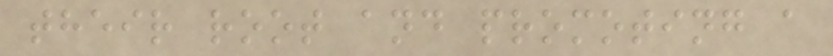their root and promoting a
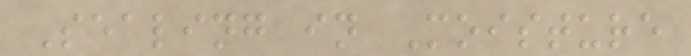Sealing in Moisture
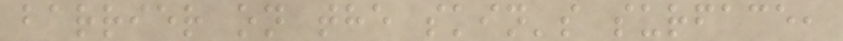barrier on the skin's surface,
